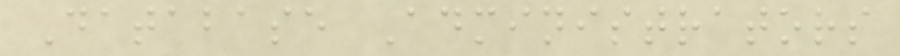Database Administrators
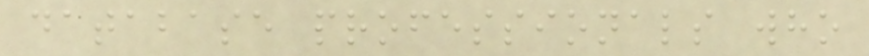database professionals who
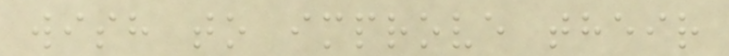wish to improve their
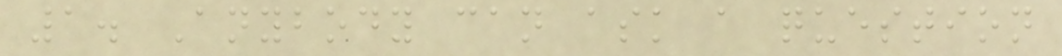1. Anybody can ask a question
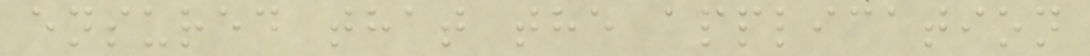ensured that the application
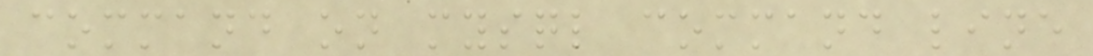command on mysql command line
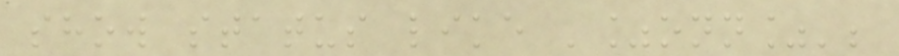show status like '%onn%';
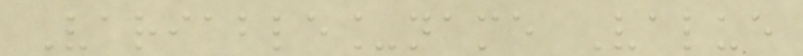Variable_name Value
